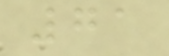71
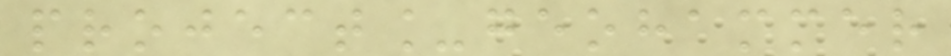project_geohammer
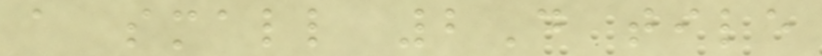a small 2D tile
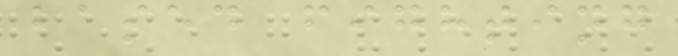based fighting
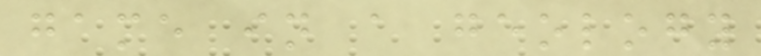game in a geology
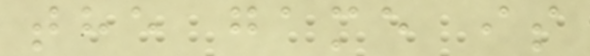the game is
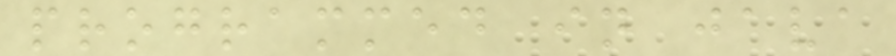programmed in java
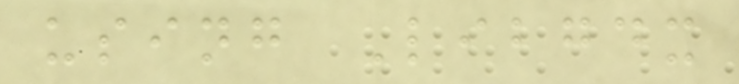using Libgdx
